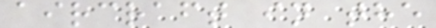aircraft in the
